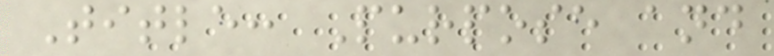Title: Purpose and
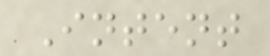Intent
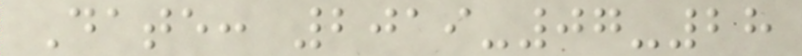Date: 2019-07-28
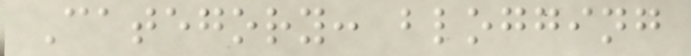Category: blogging
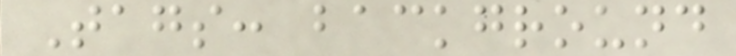Tags: background
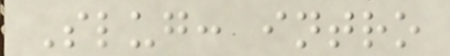Slug: intro
